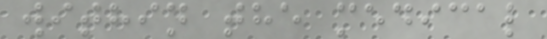within the medical
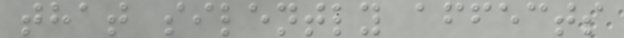that silently affects
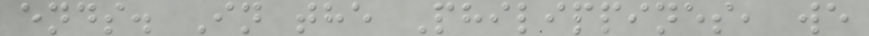ends. In the Philippines, we
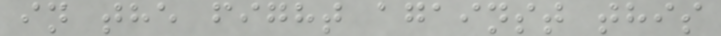in the fight against this
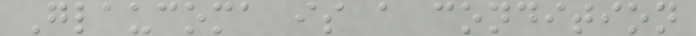Glaucoma is a condition
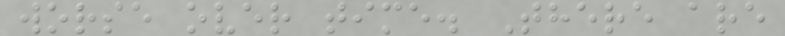worse over time. There are
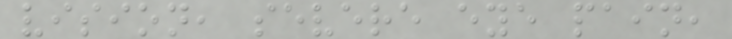vision, severe eye pain,
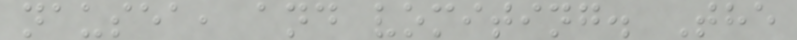nausea, and vomiting. The
